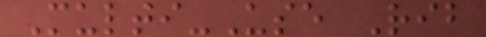Multi-Use Rib
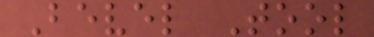Bevel Tool
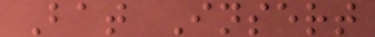Bat Insert
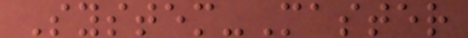System-Master
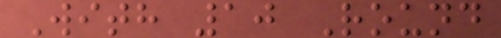With 10 Round
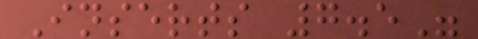Inserts 7.5"
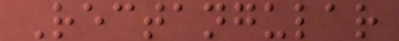Rectangular
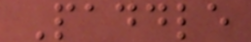Paddle
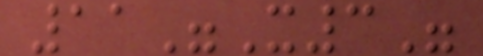11"X3"
